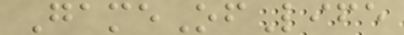GameOfLife
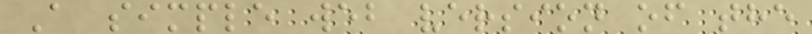A simple web version of the
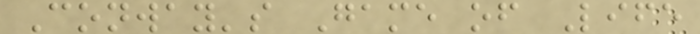Conway's Game of Life
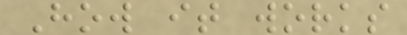How it works
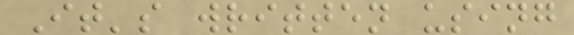It's written using
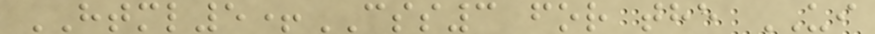HTML5+CSS3 for the UI
